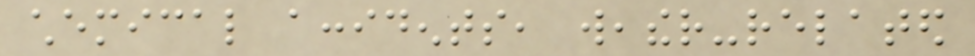chemical accidents, weather-related
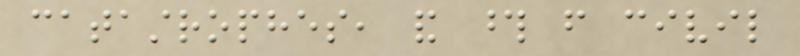catastrophes, and those from civil
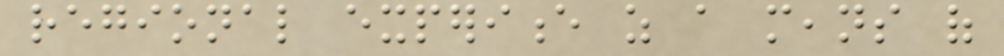regional experience as a means of
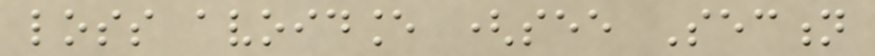loss avoidance (see Section
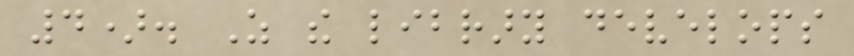4). As the library develops
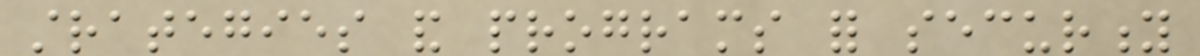strategies and programs for security
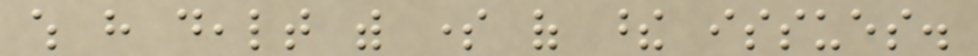which have dealt with some of these issues.
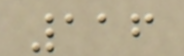116
